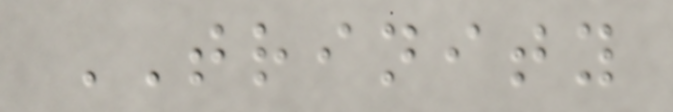TRINITY
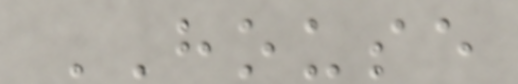HOUSE
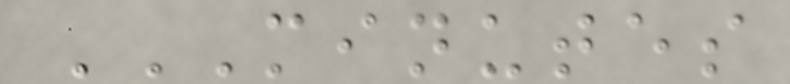MINUTES
